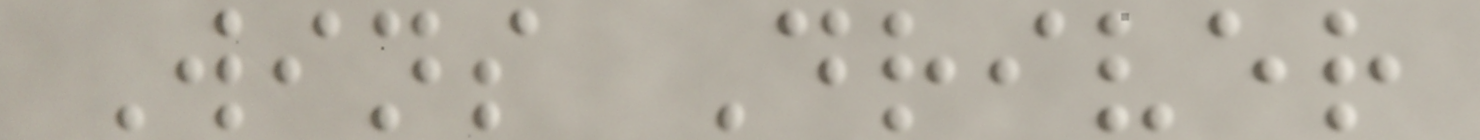Wins Driver
